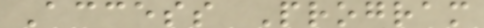Access Program
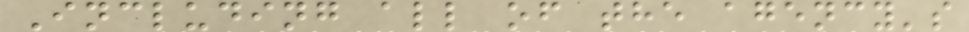Including all of the agency's
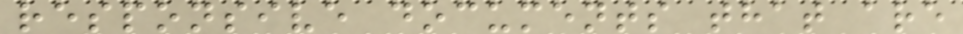responsive documents that are
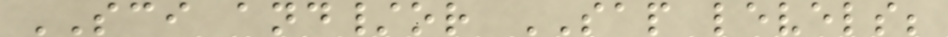SCI and/or SAP levels;
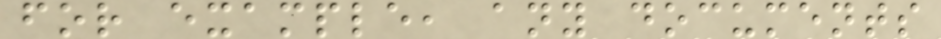for example, any documents
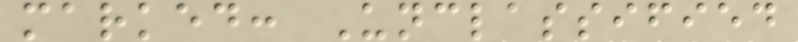marked: Unclassified
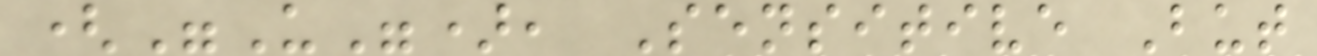("U"), Sensitive But
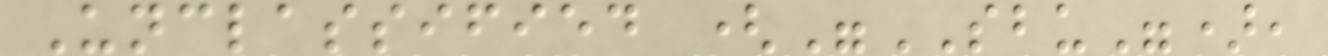Unclassified ("SBU"),
